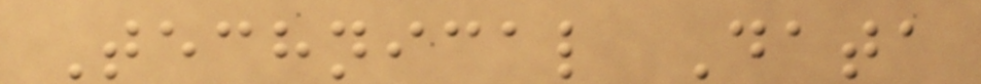Technical Data
